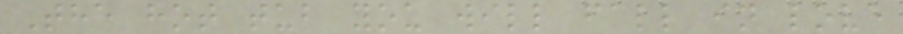The hot tub you will fall in love
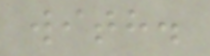with.
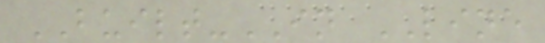BUILT-IN LINE
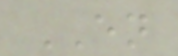EN
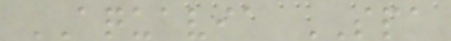AQUAVIA SPA
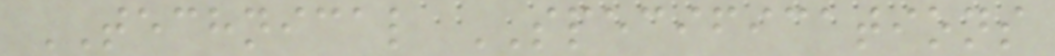TECHNICAL SPECIFICATIONS
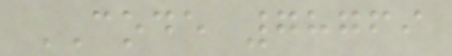CODE 78769
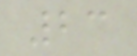23
